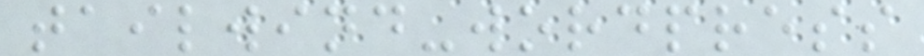tailwind-wordpress
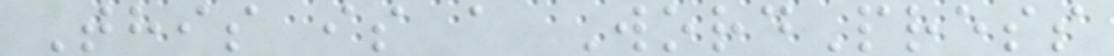This is a WordPress
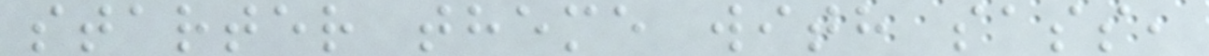starter theme with sass,
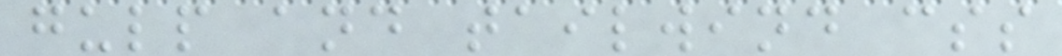gulp and tailwind css
